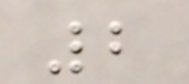2
